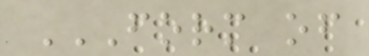FORM OF
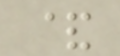&
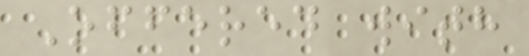Offered with
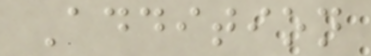Addition
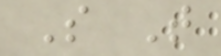S T
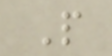P
